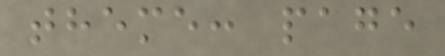theme: page
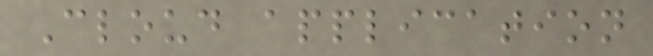Cloud application
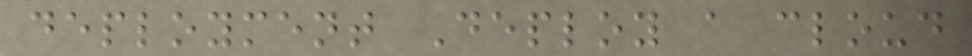deployment Deploy a cloud
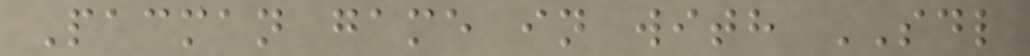Pacman game in with SDL
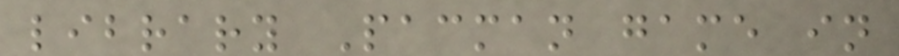library Pacman game in
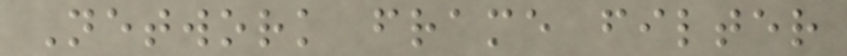Network frame filter
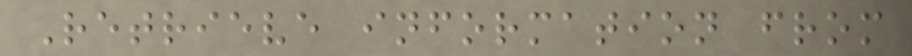Retrieve information from
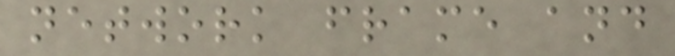network frame and
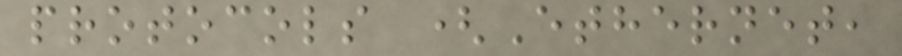protocols (Ethernet,
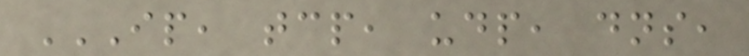IP, TCP, UDP, DNS,
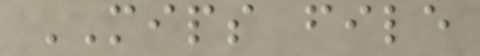MIPS file
